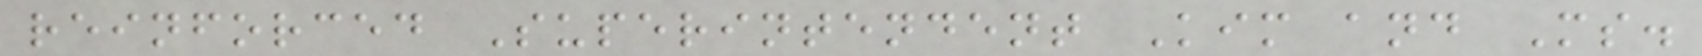reinforced Superintendent Kim and Ms.
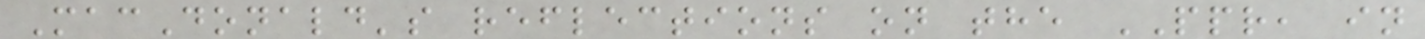MacDonald's reflections on the PPR, in
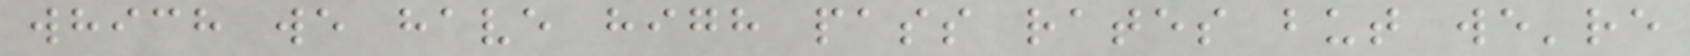which we have high pass rates but we're
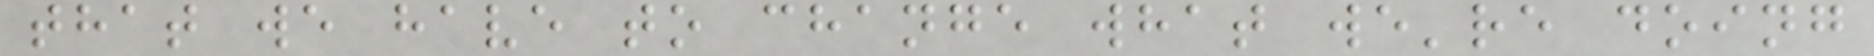that we have to change what we're doing
